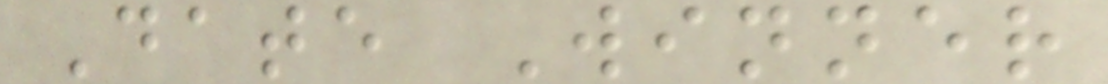Date Winner
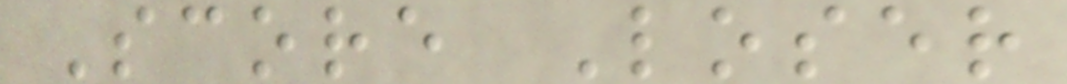Score Loser
